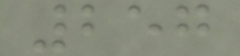257
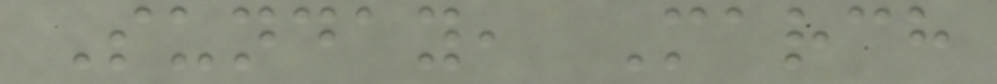Sunday, March
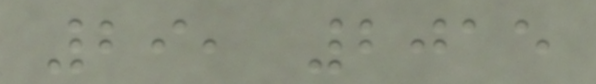29, 2015
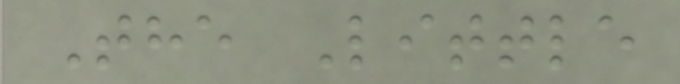The Little
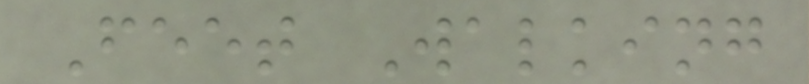Feet Walking
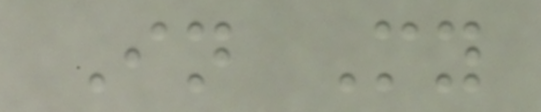In My
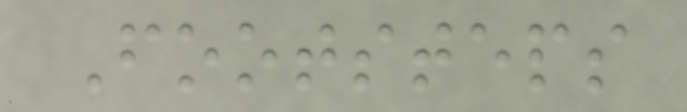Footsteps
